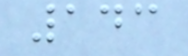143
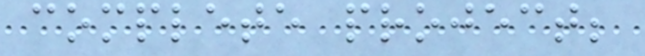complete project;
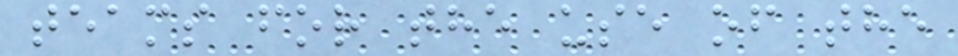teams for the use of the
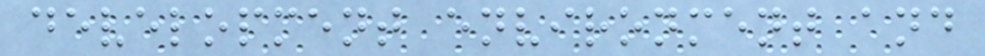development environment and
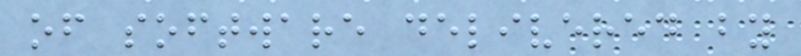of software delivered by
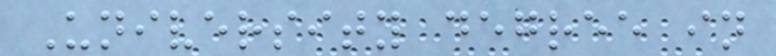University degree in
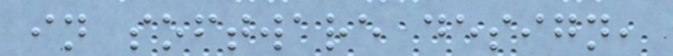in software design,
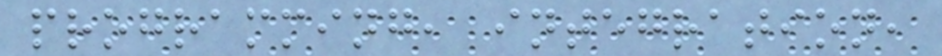programming, integration,
